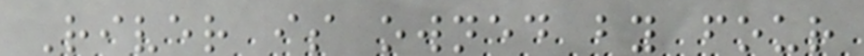River is owned by four
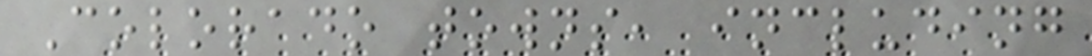Colorado towns, including
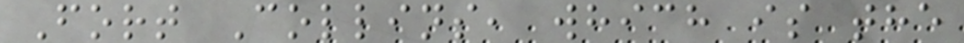Fort Collins, which is the
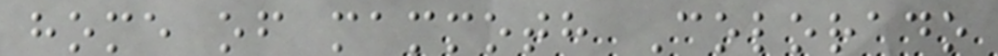home of mammoth Colorado
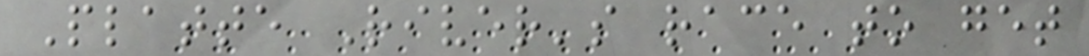Platte River's race to get
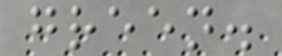green.
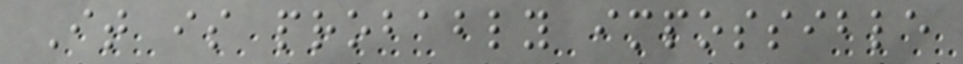It is probably impossible
